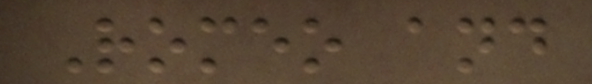Romeo and
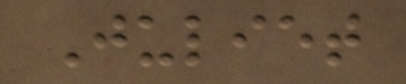Juliet
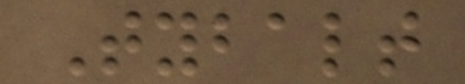Tybalt
